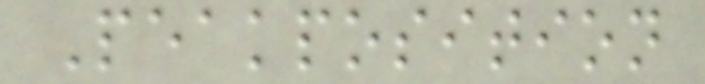Peakposition
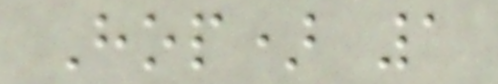Hop) 1
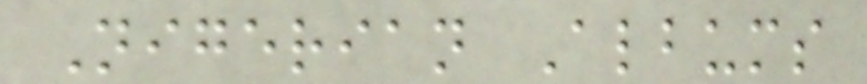Nigerian Albums
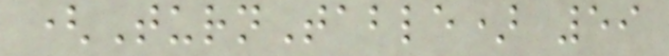(TurnTable) 59
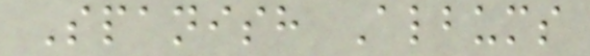Spanish Albums
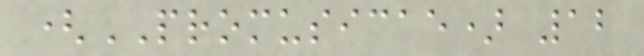(PROMUSICAE) 12
